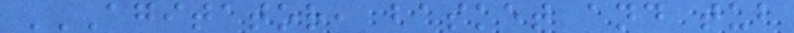AGITATOR, BASKET AND TUB
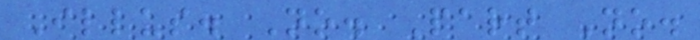Illus. No. Part No.
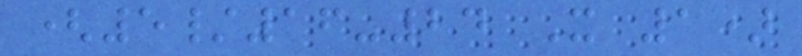(5/16-24 X 1)
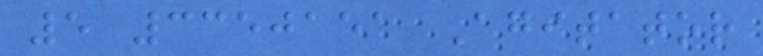5 3350151 Agitator
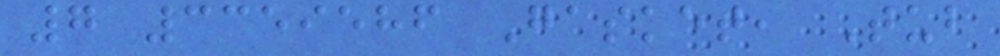7 3359586 Gasket, Tub
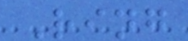Ring
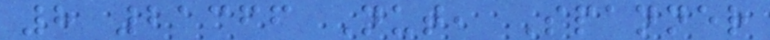8 21366 Nut, Spanner
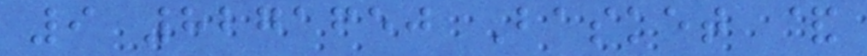9 8271650 Basket &
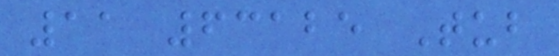11 63125 Tub
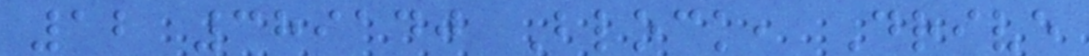12 389140 Block, Drive
